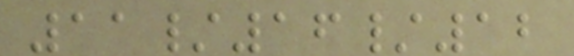11/16/12
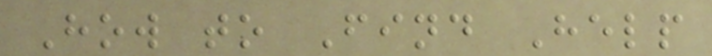How to Find Help
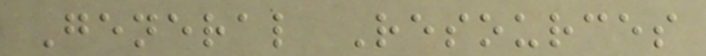General Resources
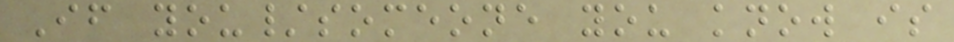If you/someone you know is
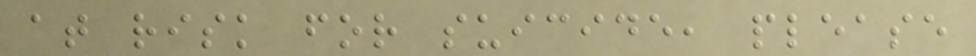at risk for suicide, please
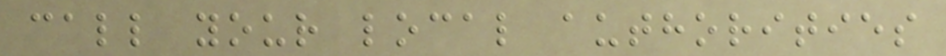call your local authorities
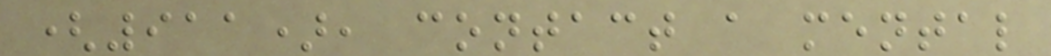(911), contact a mental
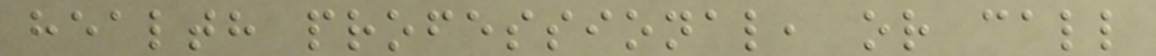health professional, or call
